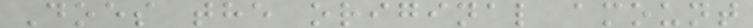Does the original amount
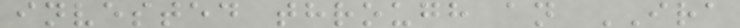invested through an IRA
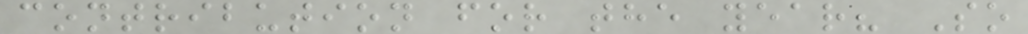contribution for the year? So
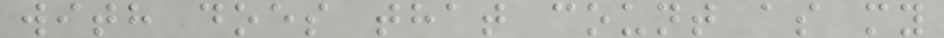with does that count as my
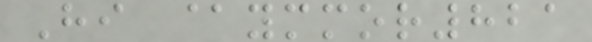Hi @ymmor821
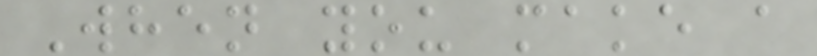When you make a
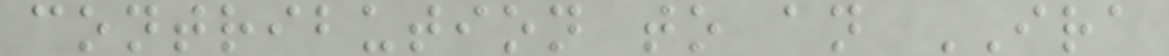contribution to an IRA
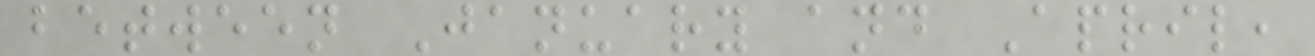between January and April,
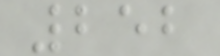252
